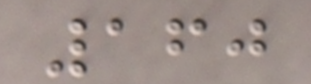160
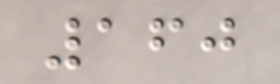160
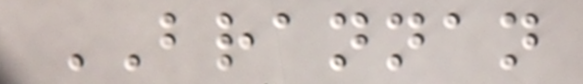BRANNAN
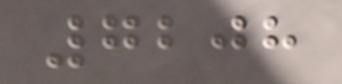7208
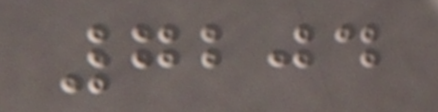7204
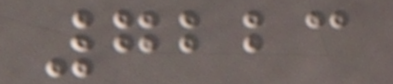7223
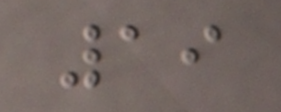19
